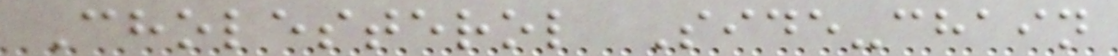Cholesterol Side-chain
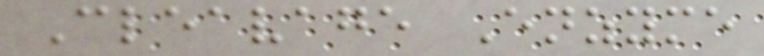Cleavage Enzyme
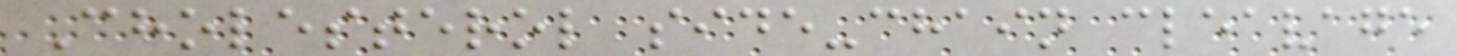Cholesterol side-chain cleavage
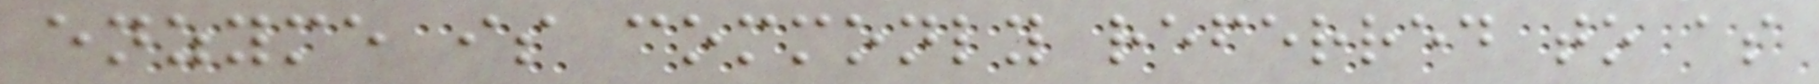enzyme is commonly referred to as
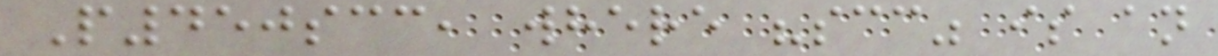P450scc, where "scc" is an
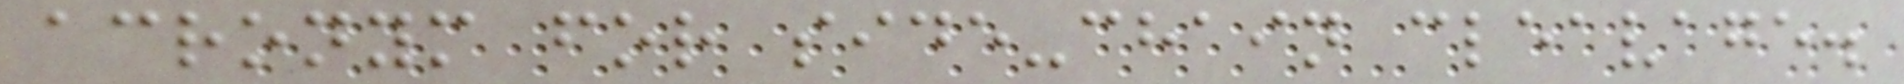acronym for side-chain cleavage.
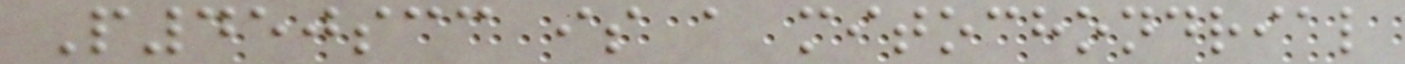P450scc is a mitochondrial
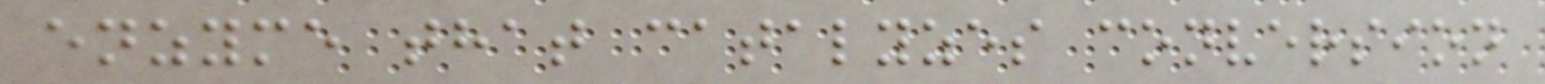enzyme that catalyzes conversion
